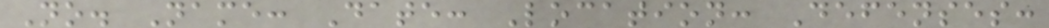No. Name: Date: Location: Defenses:
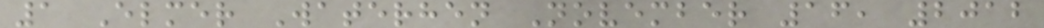1 Elmer Waterhen November 16, 2012
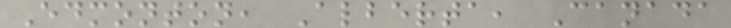Edmonton, Alberta, Canada
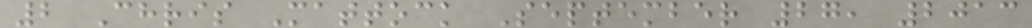2 Chris Mattock September 27, 2013
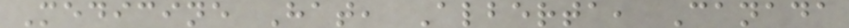Medicine Hat, Alberta, Canada
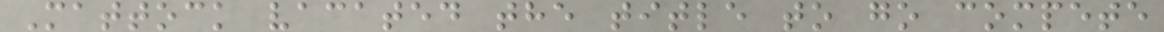Mattock vacated the title to go compete
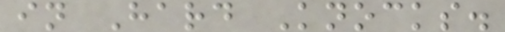in Hard Knocks.
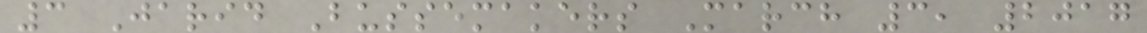3 Jarid Bussemakers March 3, 2017
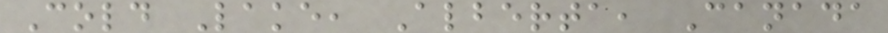Cold Lake, Alberta, Canada
